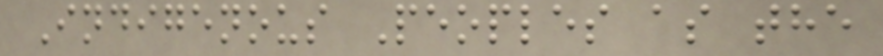Indigenous Peoples as the
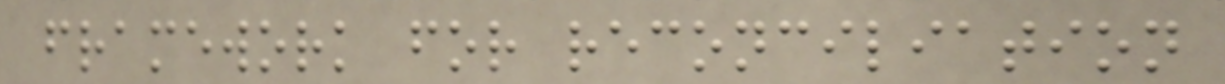framework for reconciliation
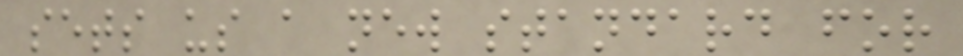sets us a new standard for
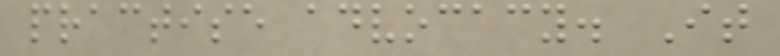practise advocacy. It
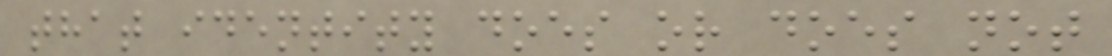that identity does or does not
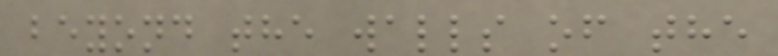beyond the walls of the
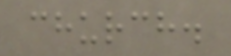church.
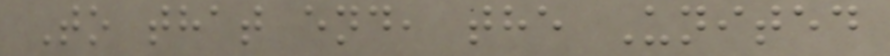To that end, the United
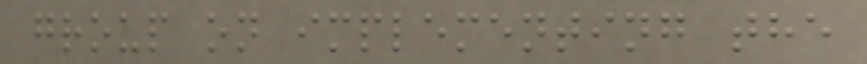group on implementing the
